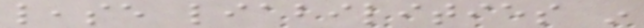lease liabilities in
